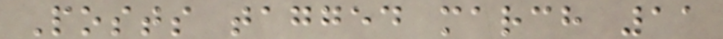Posts tagged march 11
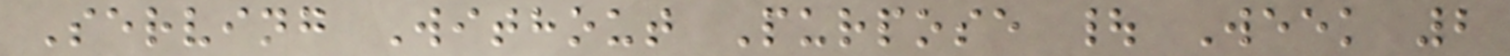Serving Without Purpose | Week 2
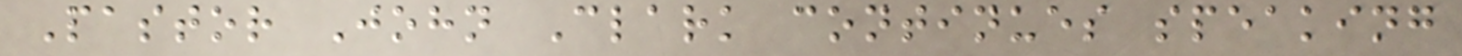Pastor John Clark continues speaking
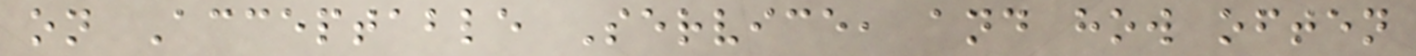on Acceptable Service, and how often
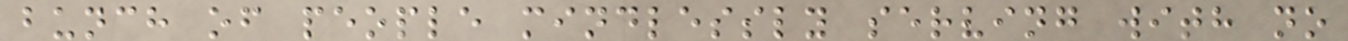bunch of people mindlessly serving with no
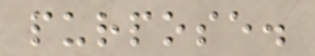purpose.
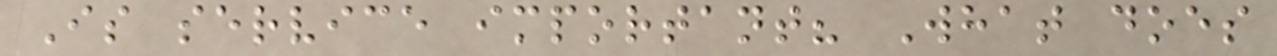Is service important? What does
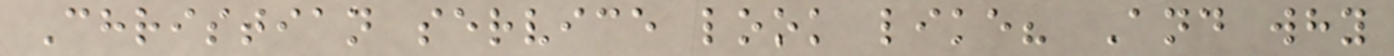Christian service look like? And why
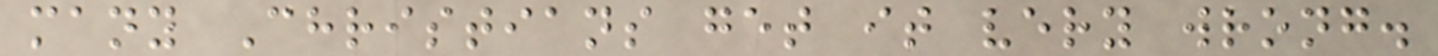many Christians get it very wrong.
